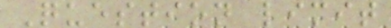Question limit
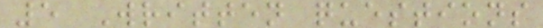5 Written questions
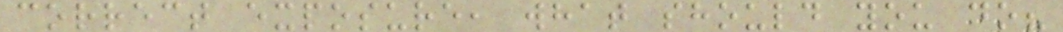correct exposure, what should you do?
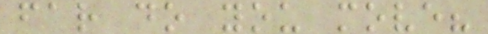far do you move?
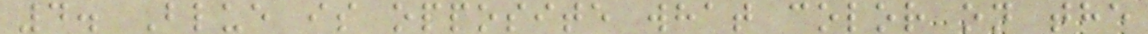4. Blue is opposite what color on the
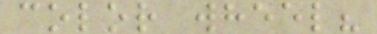color wheel?
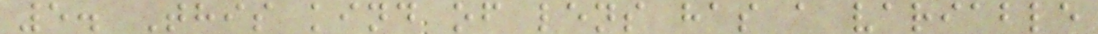5. This kind of lens has a variable
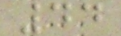44
